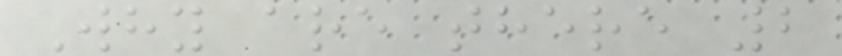Why are there 2
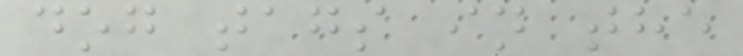dog tags in the
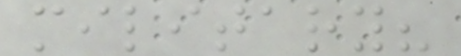military?
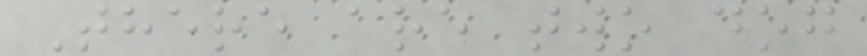There are two dog
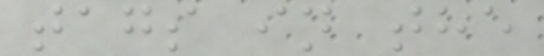tags in the
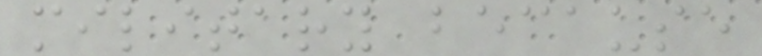military because
